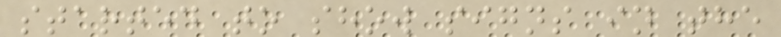started to show signs in the
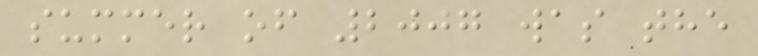summer of 2007 was the
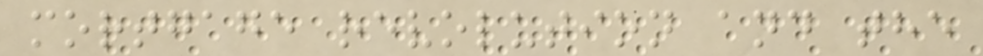mortgage revolution and the
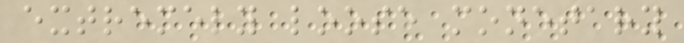extremely loose monetary
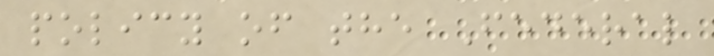policy of the Federal
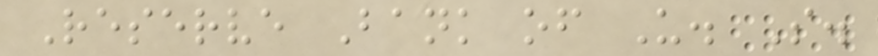Reserve Bank of U. S.
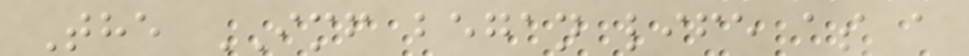The IMF began life as a
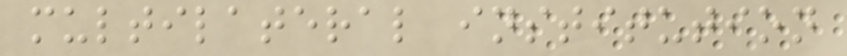multilateral institution
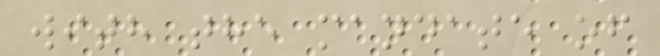with the mandate of
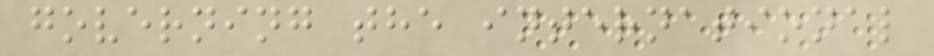governing the international
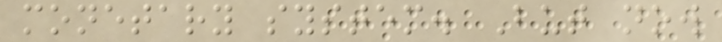monetary system. But now
